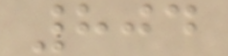804
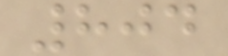804
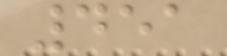451
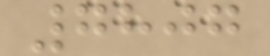7807
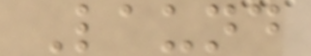Laund
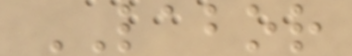LABOR
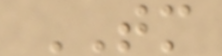TM
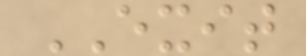EXIT
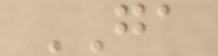GA
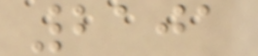2101
